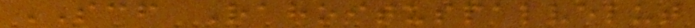SCF Rahoituspalvelut
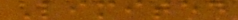Limited
